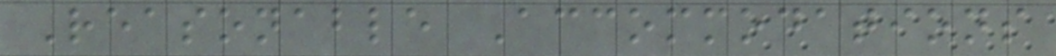Reasonable Accommodations
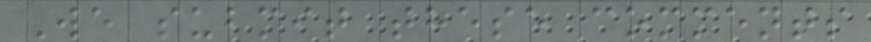We submit these comments
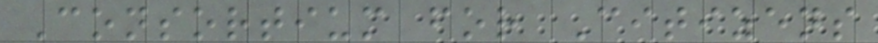Consortium for Citizens
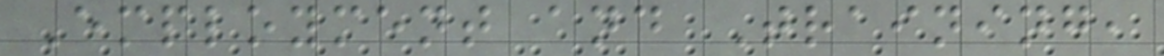Employment and Training,
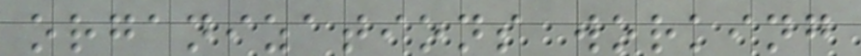organizations working
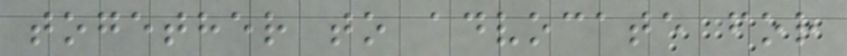together to advocate for
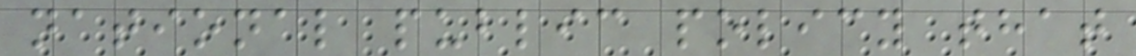national public policy that
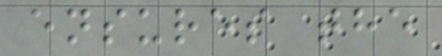ensures the
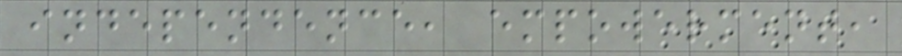independence, empowerment,
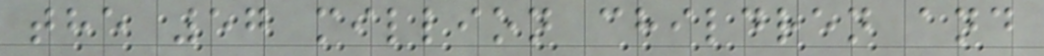the 57 million children and
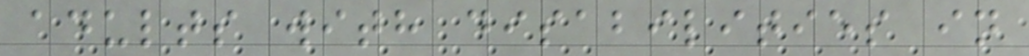adults with disabilities in
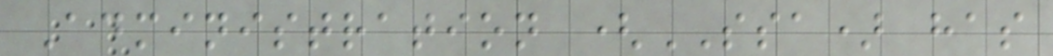Administration (SSA) has
